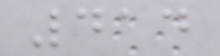414
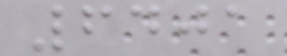6401
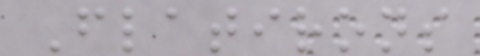Flatirons
